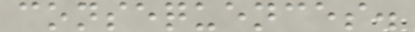consequences.
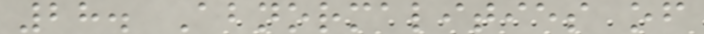28. Abnormalities of
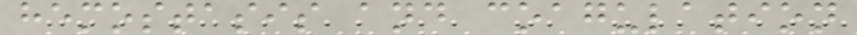hemostasis and coagulation
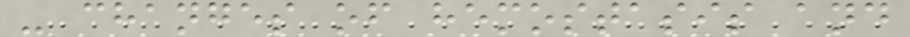- changes of hemostasis and
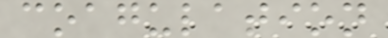coagulation
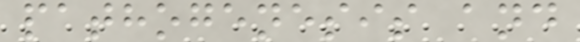pathogenesis and
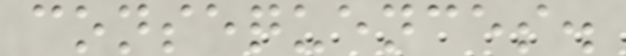consequences.
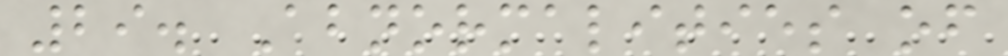29. Abnormalities of
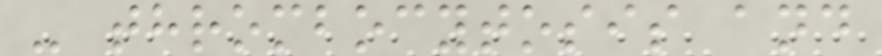- thrombocytosis and
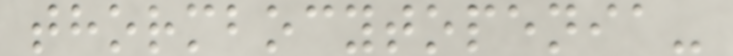thormbocytopenia-
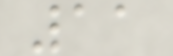11
